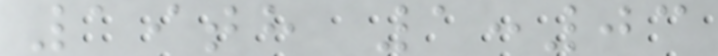19th 1:03
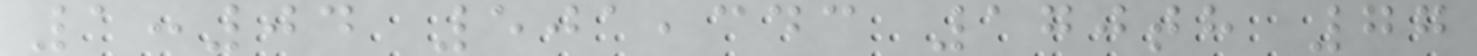1:04 501,343 170th 77
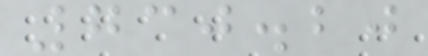730.20
